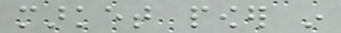market power in
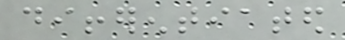differentiated
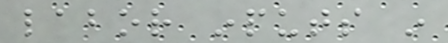labor inputs in
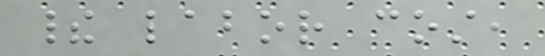their labor cost,
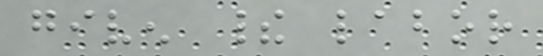given their labor
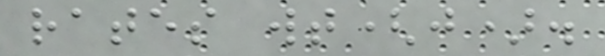rates wt(j).
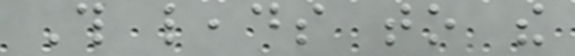This leads to the
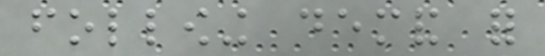following demand for
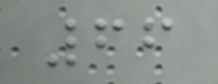66
